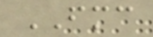FMC
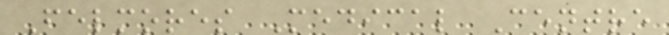Felmores Medical Centre
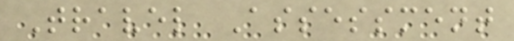Travel Assessment
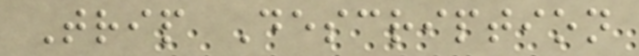Trip Description
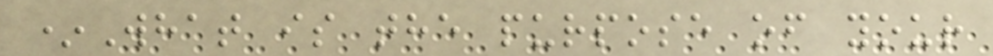*What is the purpose of your
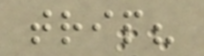trip?
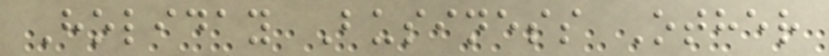Holiday Business Other
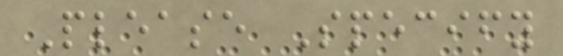Please Specify
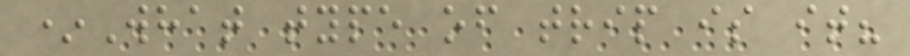*What type of trip is it?
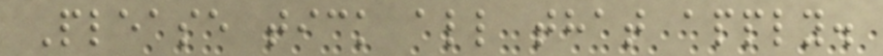Please tick all that apply.
